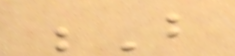B
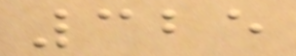325
